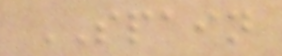SPAIN
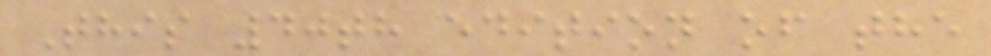This 40th edition of the
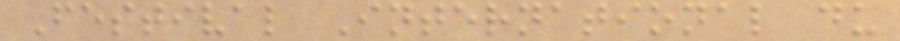Festival International du
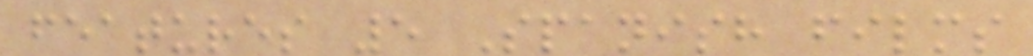features 5 Spanish films
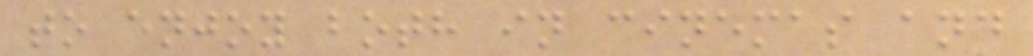to enjoy both in cinemas and
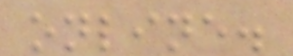online.
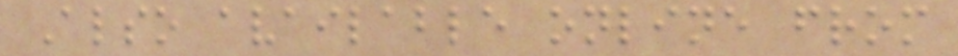Also available online from
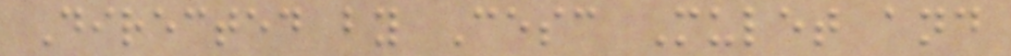Directed by Cesc Mulet and
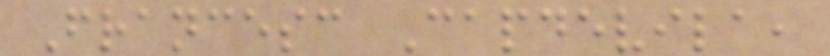Francesc Capdevila,
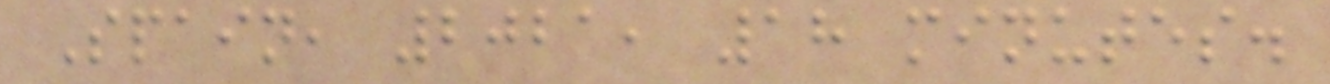Spain, 2021, 18 minutes.
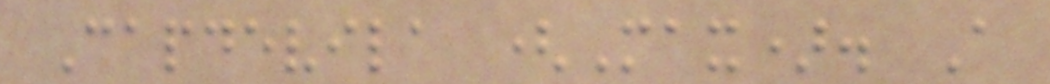Capdevila (Max). A
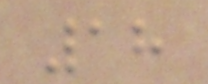18
